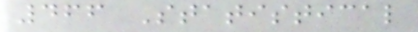466 Statistical
